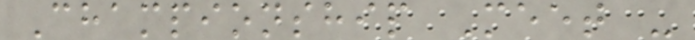Championship Meet -
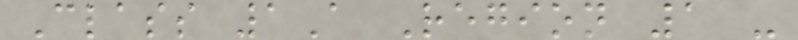Class 1A Region 1 -
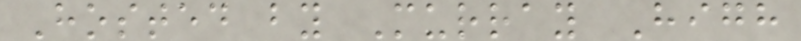Hosted by Murray High
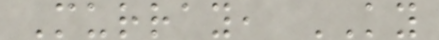Murray, KY
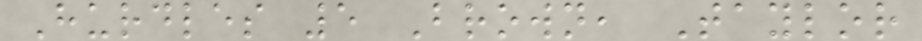Hurdles 5 Brown, Taylor
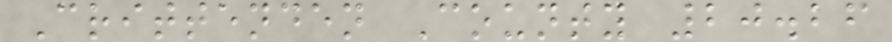Crittenden County 20.26
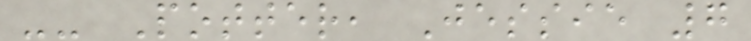-- Potter, Jessie 7
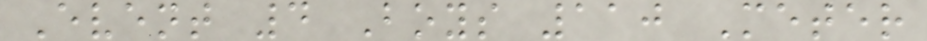Event 4 Boys 110 Meter
